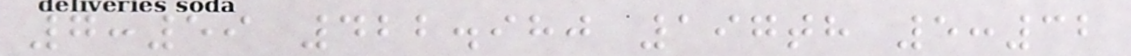7:59 422.980 197th 5:32
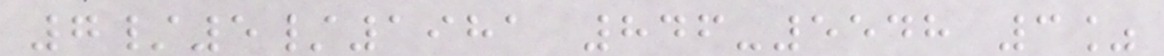7/5/1981 846-5548 3%
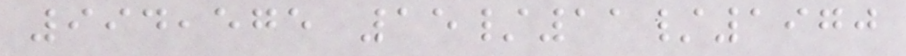994,575 15/11/1970
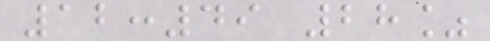12:49 28%
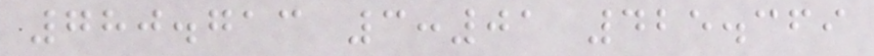780.713 3:01 425.369
